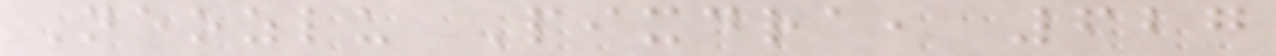Neozlu Pixdra, 627
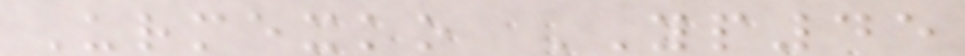Urmexko YP45
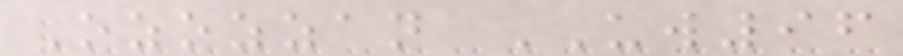Ozozzan UW96
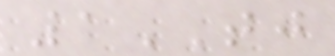1TJ
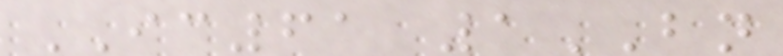IC61 1BN
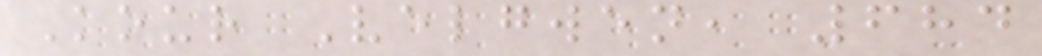Kour Velgwen, 684
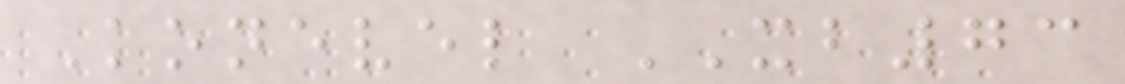Konevel XB73
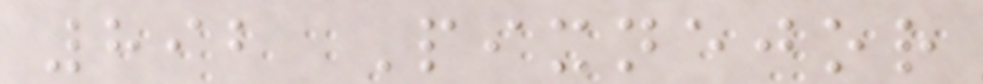892 Pixnejor
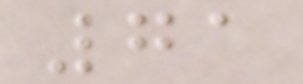71
